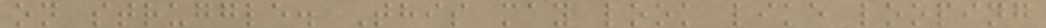on struggle. This may look like looping
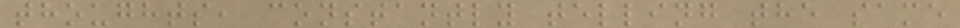thoughts, constantly telling the same
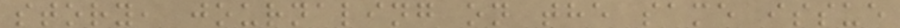story, journaling on the same issue
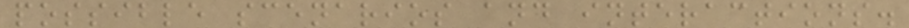possible scenarios and interactions.
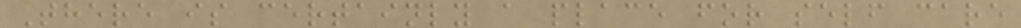There is certainly a place for self care
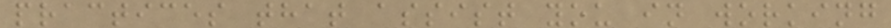practices that assist you in working
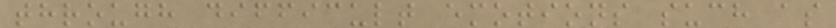through difficult emotions such as
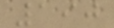190
